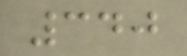340
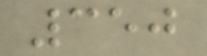350
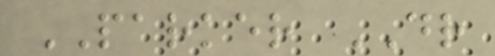PARKER DR
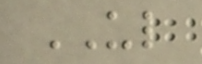UL
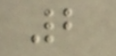2
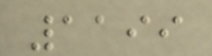1199
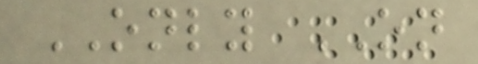ONLY ON
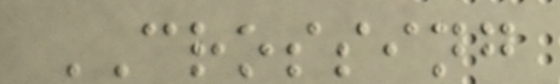CROSSING
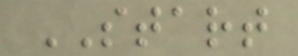START
